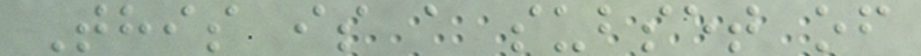This is a subset of
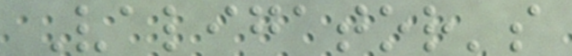Valigator's
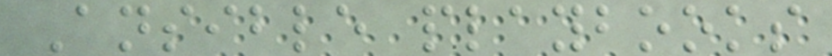Ansible playbooks
